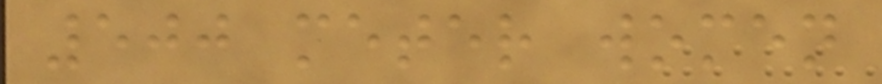500 meter women
